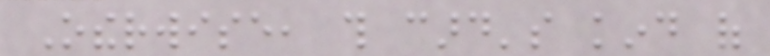Otherwise, this card's kind of
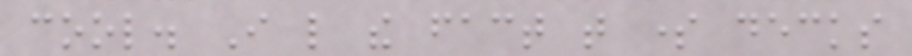cool. I like the fact that some decks
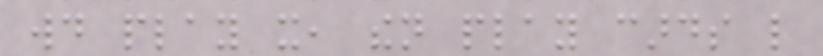would play it, then play cards like
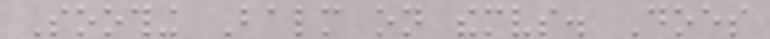Soothing Balm on themselves. Does
